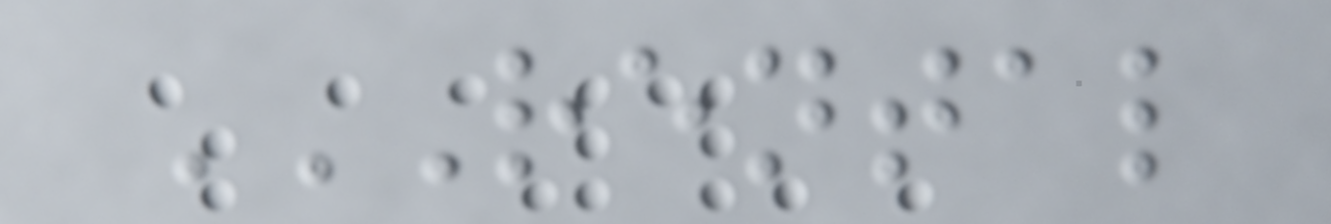RENTAL
